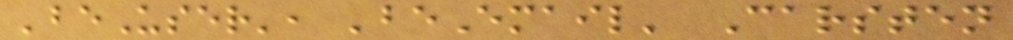'beUser', 'beEmail' Carsten
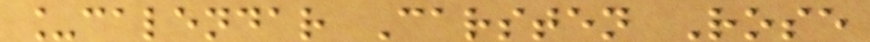_calendar Carsten Rose
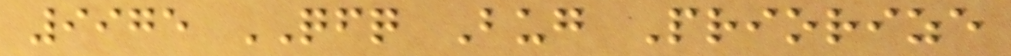9975 QFQ Bug Priorize
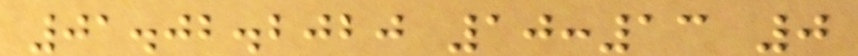01.02.2020 10:13 0
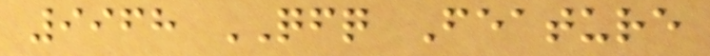9968 QFQ Feature
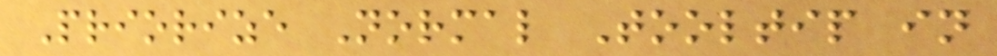Priorize Normal Tooltip in
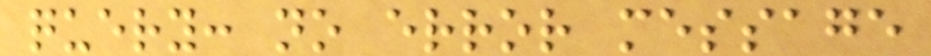query: no error message
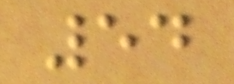54
